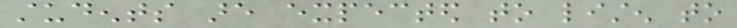students are expected to listen to
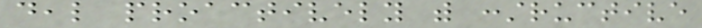deal proactively with constructive
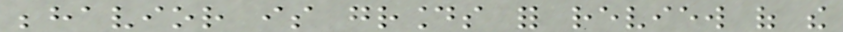behavior is grounds for review of the
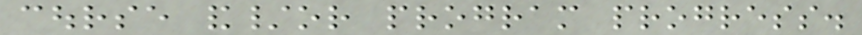course and/or program progress.
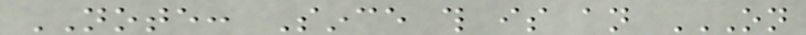NOTE: Since this is an ON
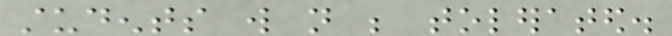students will not be tolerated.
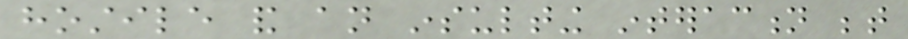hostile and an insulting interaction between
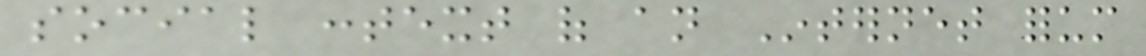social context of an Internet forum
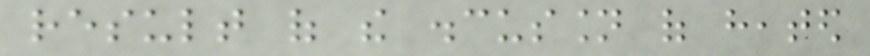result of the discussion of heated
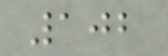102
